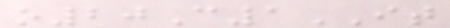o20C1IT
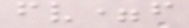fv=f
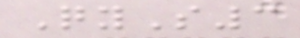QyS3
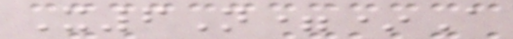X6N=*A
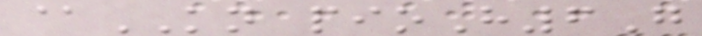@KN pioH6G
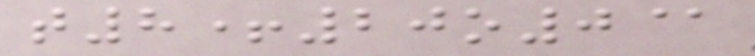t8+20o0@
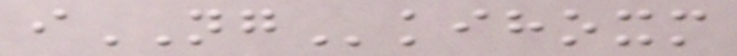iNGkihoxm
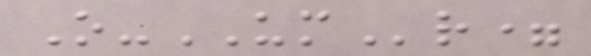O-UMr=
